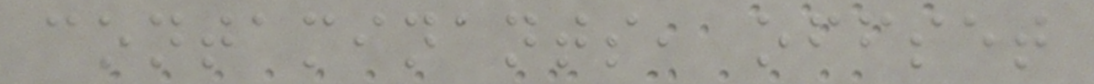contaminants, offset
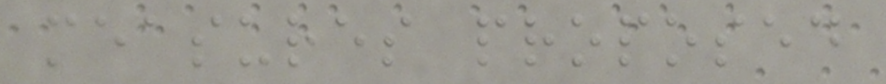measures proposed
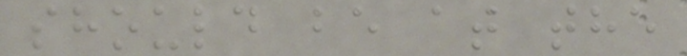should be at the
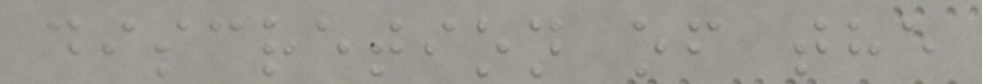discretion of the
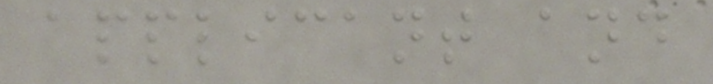applicant and
